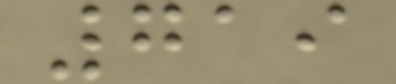719
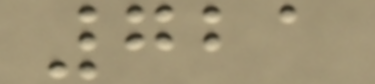721
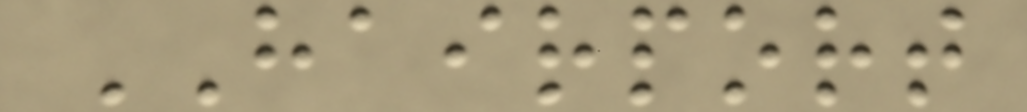HAIRPORT
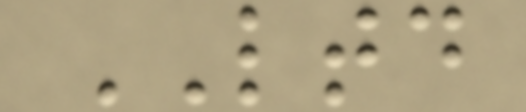LTD
